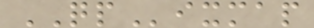QPixmap
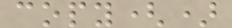copy()
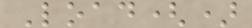Load()
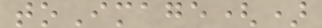toImage()
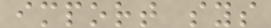import sys
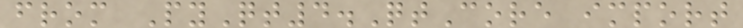from PyQt4.QtCore import
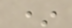*
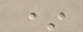*
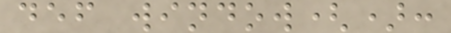def window():
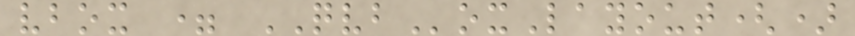vbox = QVBoxLayout()
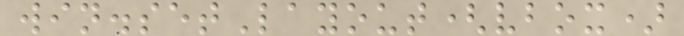win.setLayout(vbox)
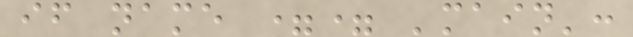if name == 'main':
